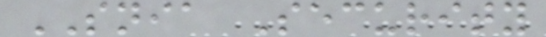SNIA Security
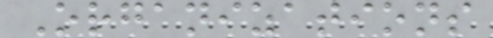Organizations
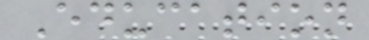Education
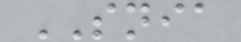SNIA
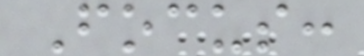Focus:
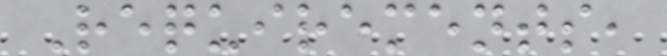Requirements,
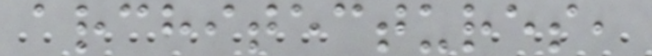architectures,
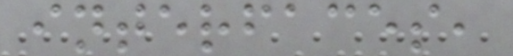interfaces,
